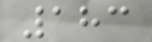183
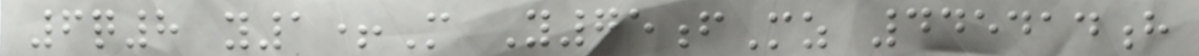6q8 y1+M Y75fMz 445414h
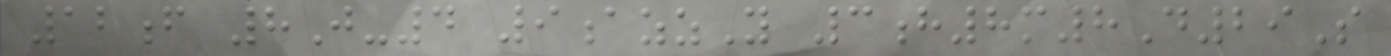12f 8J-4 9azzY 3h8m8D29S
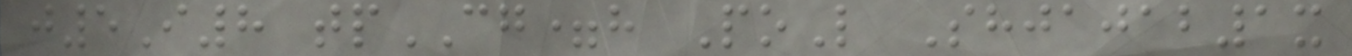j5I8 tpCG=h PoL Shjajab1x
